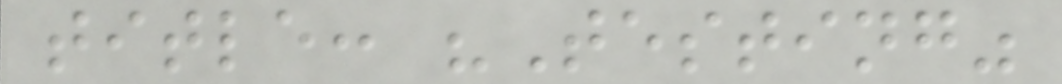title: "Testing"
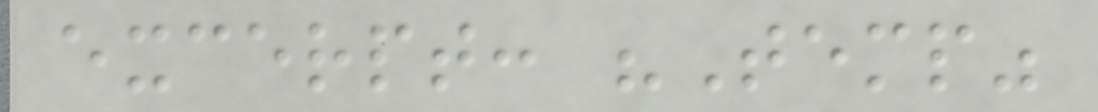excerpt: "Temp"
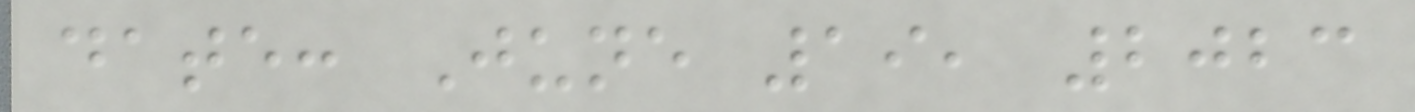date: June 19, 2023
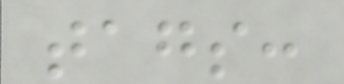tags:
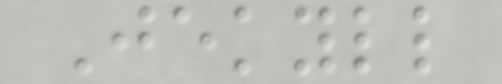Jekyll
